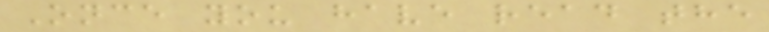Once you have read the
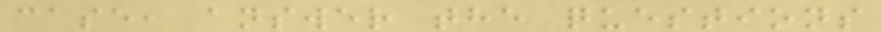case, answer the questions
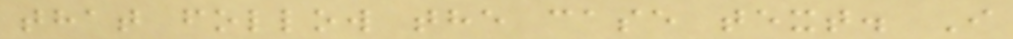that follow the case text. I
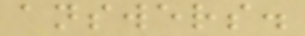answers.
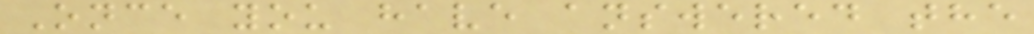Once you have answered the
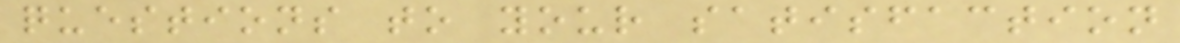questions to your satisfaction
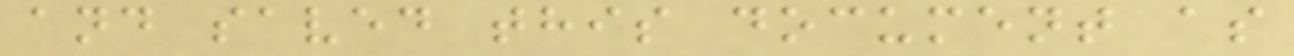and saved this document as
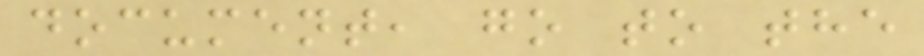document, go to the
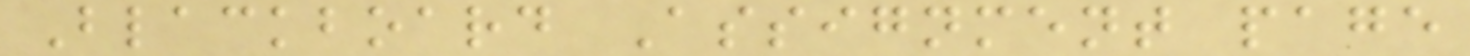Blackboard Assignment page
